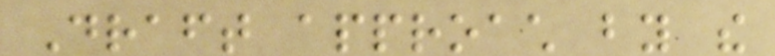Draft approach by the
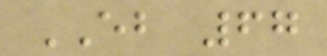EB 67
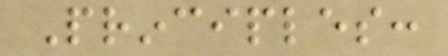Principles:
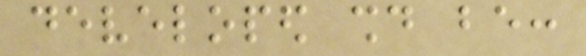developed should be:
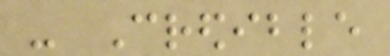- Credible
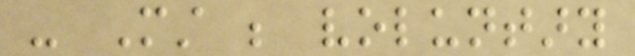- Must be voluntary
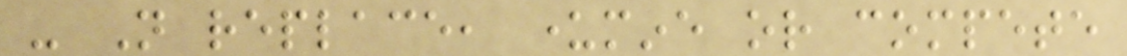- Not replace, undermine or compete
